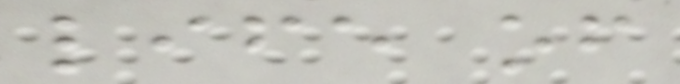life of
